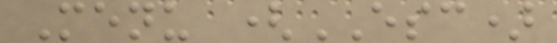Menu (ESC)
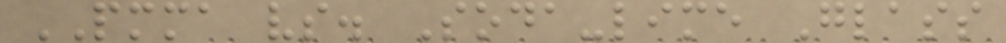PMMA vs. Soda-lime Glass
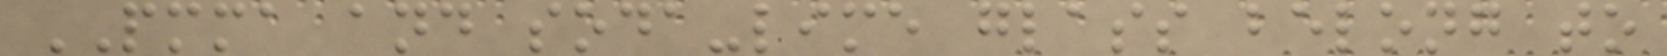PMMA and soda-lime glass belong to
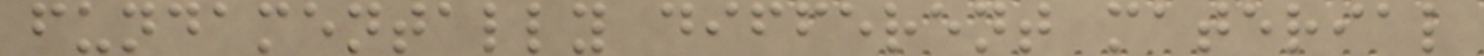fundamentally different material
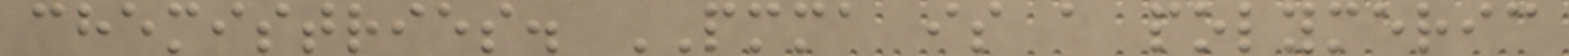chemistries. PMMA is a polymeric
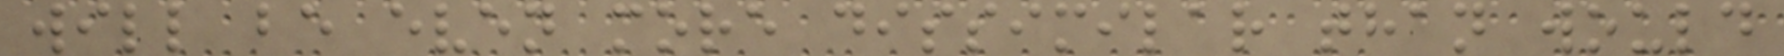will be even more dissimilar than would
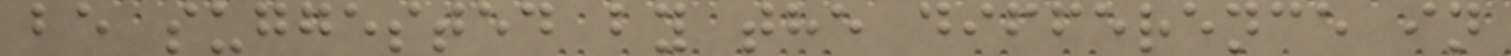be suggested by the difference in
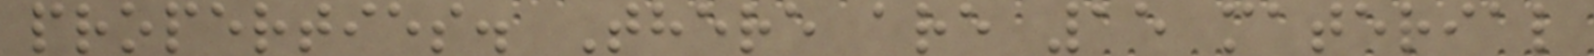properties. There are 15 material
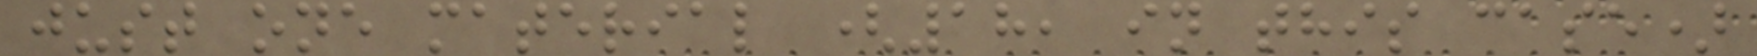just one material (18, in this case)
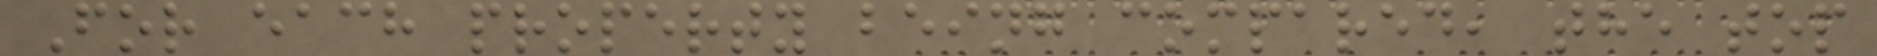For each property being compared, the top
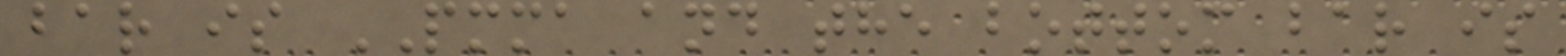bar is PMMA and the bottom bar is
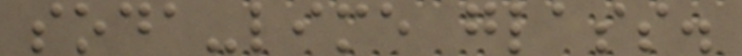soda-lime glass.
